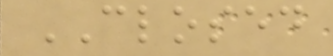CLOSED
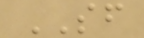SF
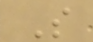S
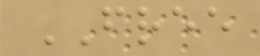FREE
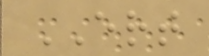ERT
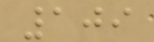109
